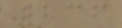236
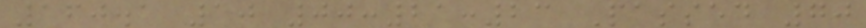160.1 10 00:21:23 Passed 70
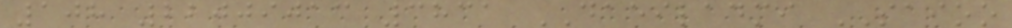108 22009013 3831 DAEILADMI SAIOO
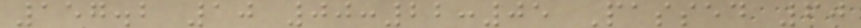157.2 10 00:22:05 Passed 60
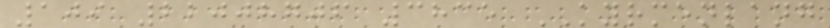109 22008706 3835 KYRMENLANG
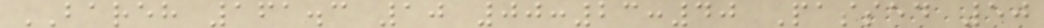BAREH 161.3 10 00:23:40 Passed 50
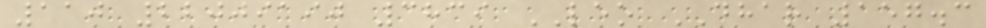110 22009190 3839 LEO DHAR 157.3
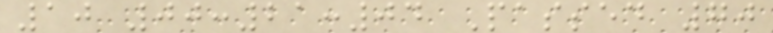10 00:21:04 Passed 70
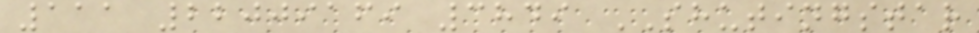111 22009169 3849 SHUTINGSTAR
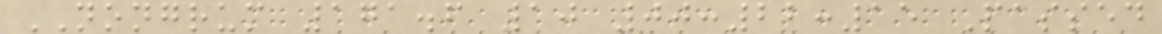NONGRUM 171.6 10 00:22:15 Passed
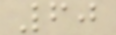60
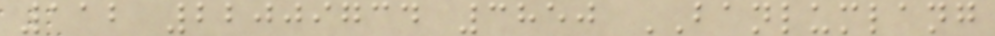112 22009734 3850 BANLUMLANG
